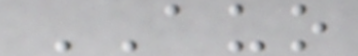AUO
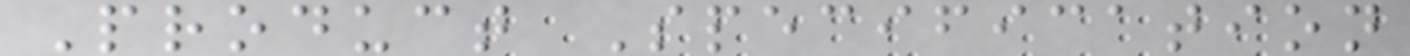Product Specification
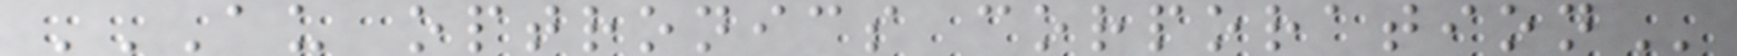AU OPTRONICS CORPORATION
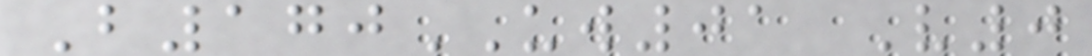B170UW01 V0
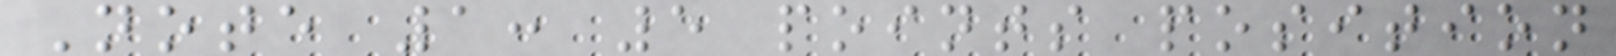Note 1: 5 points position
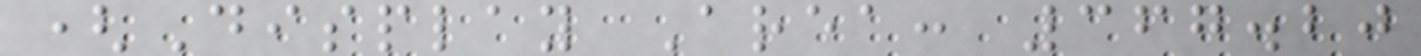(Display Area: 367.20
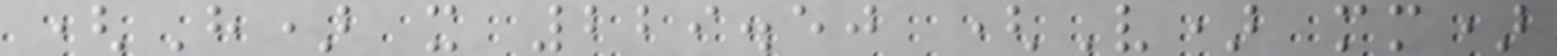(H) x 229.50 (V) mm)
